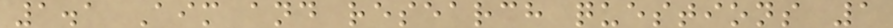1.1 Aim and research questions 1
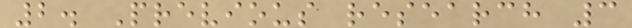2. Previous research 3
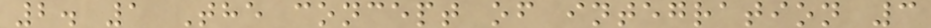2. 1 The concept of integration 3
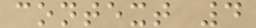context 4
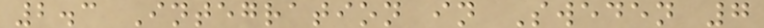2.3 Integration in Sweden 7
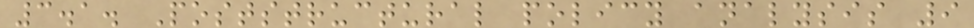3.1. Poststructural policy analysis 9
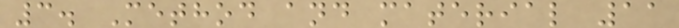3. Method and material 11
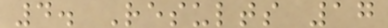4. Results 17
